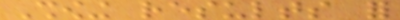Showing results for
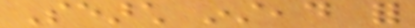Search instead for
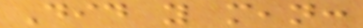Did you mean:
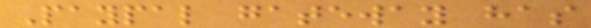Paypal gateway has
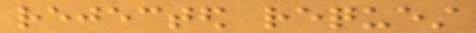rejected request
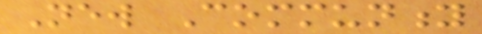New Community
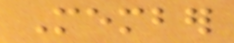Member
